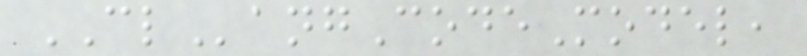CLangCodeModel,
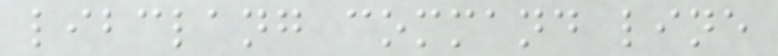libclang command line
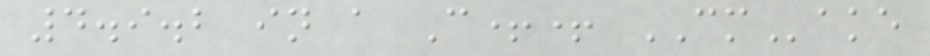4.9.2 in a C++ CMake
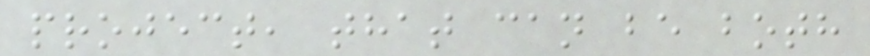project, that can be both
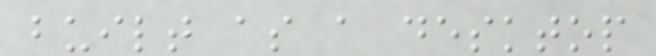built as a desktop
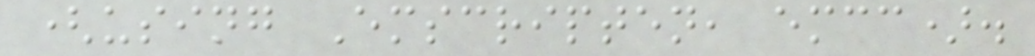(using Emscripten, emcc).
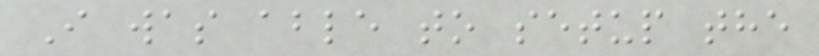I was able to setup the
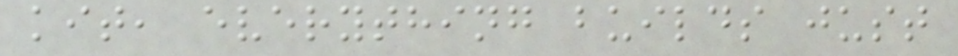kit, everything builds just
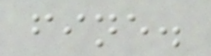fine.
